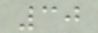30
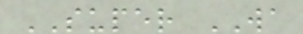SUPER WA
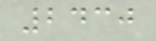2430
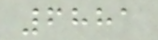6881
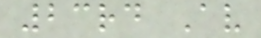23rd Av
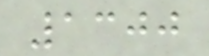1300
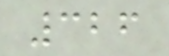326
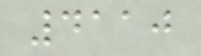4110
